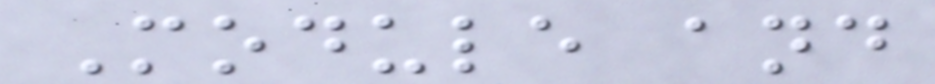Module and
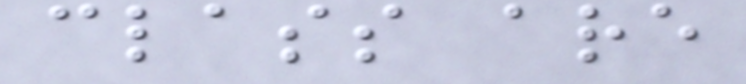class are
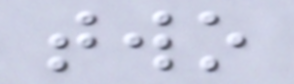two
